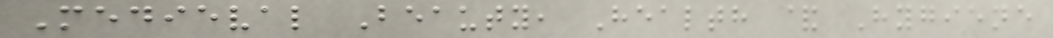Medieval Beauty, Health & Hygiene
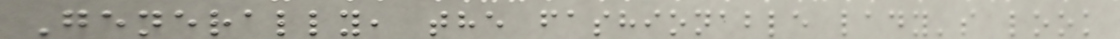Generally, the fashionable lady's look
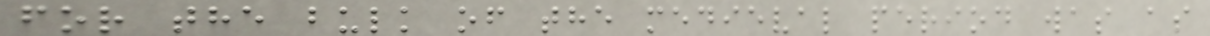for the bulk of the medieval period was as
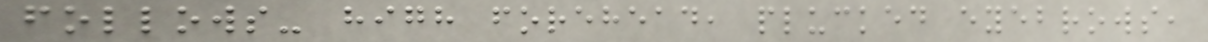follows- high forehead, plucked eyebrows,
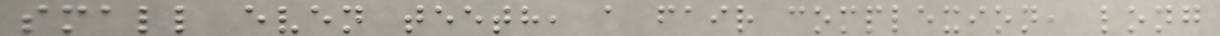small even teeth, a fair complexion, long
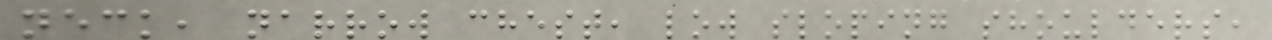neck, narrow chest, low sloping shoulders,
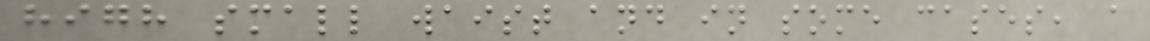high small waist and in some cases, a
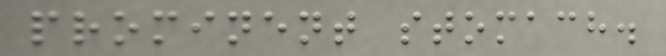prominent stomach.
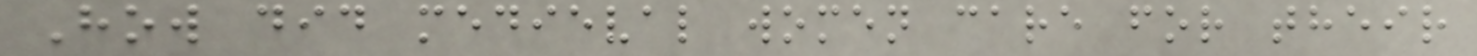How did medieval women care for their
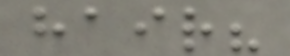hair?
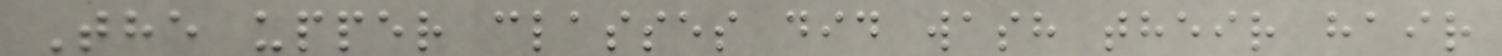The upper classes did wash their hair
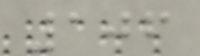106
